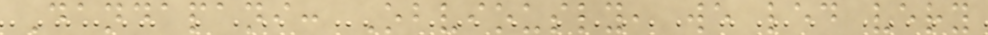Dandapani: Obviously, we led very
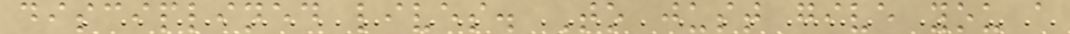disciplined lives. To just give you a
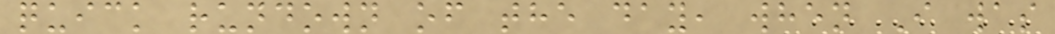quick rundown of the day, when I was
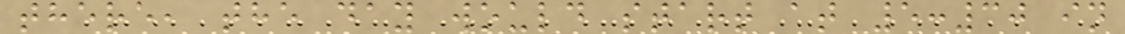there, the day would start at 5:30 in
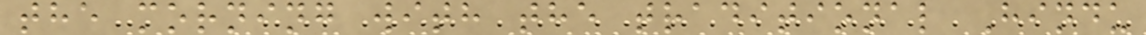the morning with the traditional Hindu
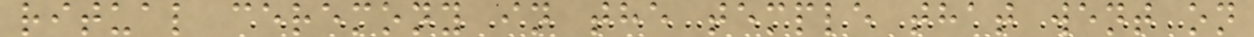ritual ceremony in the temple that went on
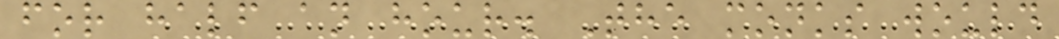for half an hour. The monks would
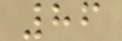86
